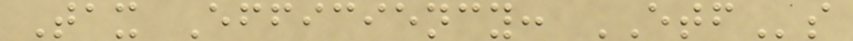Tax Efficiency: ETFs
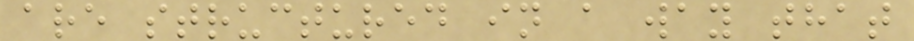are structured in a way that
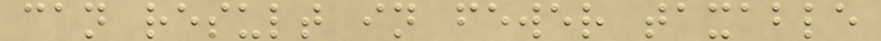can result in fewer taxable
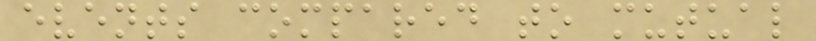events compared to mutual
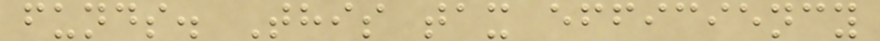funds. This tax efficiency
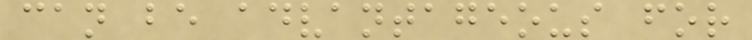can be advantageous for
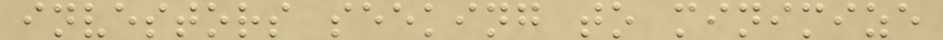investors seeking to minimize
